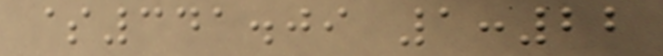$341.09 1:22
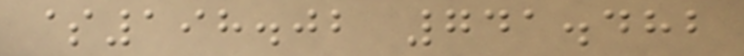$198.02 741.482
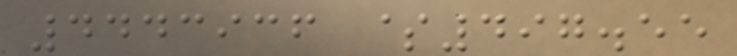4443936 $497.55
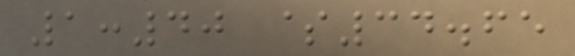1:40 $34.65
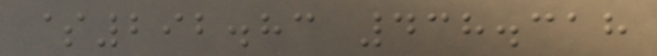$292.83 438.318
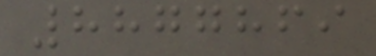8877869
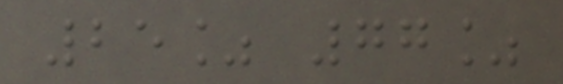25% 77%
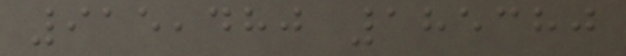915,480 185380
